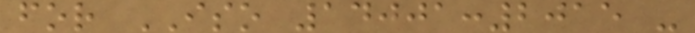for ISO 14001:2015 -
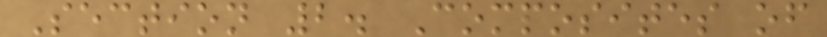Section 2. Composites of
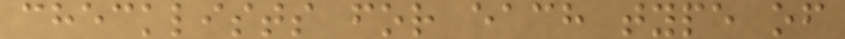checklists for each type of
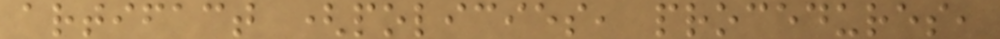artifact (policies, procedures,
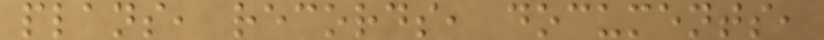plans, records, documents,
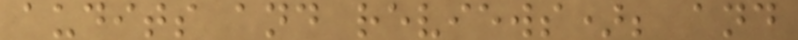audits and reviews); and
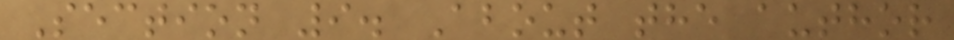Section 9. About the author
